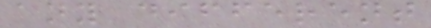any different
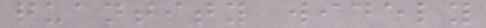quantity widely
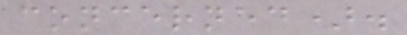concerned).
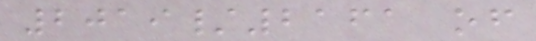2019/2161 of
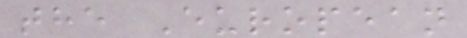the European
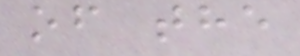of the
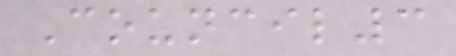Council3
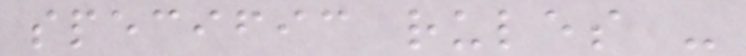specific rules -
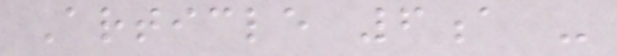Article 6a -
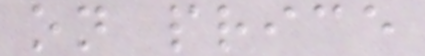on price
